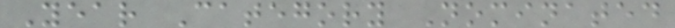Year Category Nominated
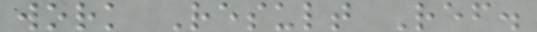work Result Ref.
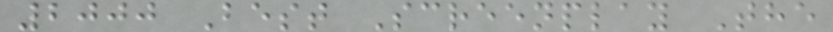2000 Best Screenplay The
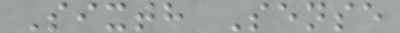Sixth Sense
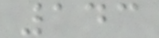143
